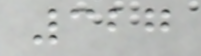327
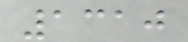1310
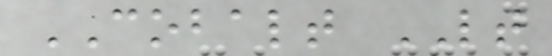COBALT LT
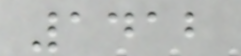1412
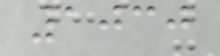1030
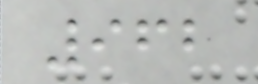962
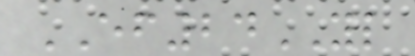EF24YL
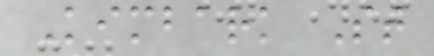Kimbark St
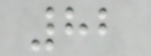82
